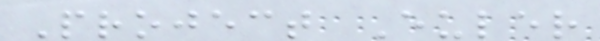Project Euler
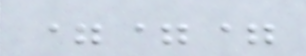===
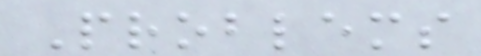Problems
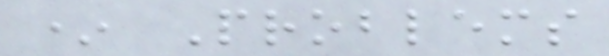* Problems
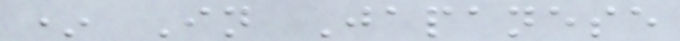* In Japanese
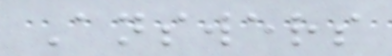Answers
